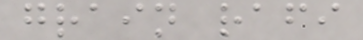grain rafi
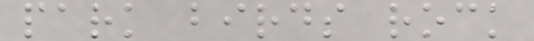park birds rock
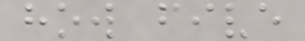how five
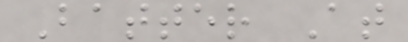Batter At
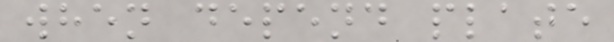when depend plate
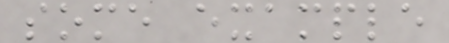some example
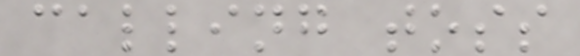calling toss
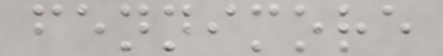fennimore
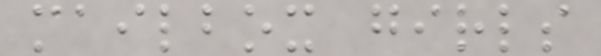mailbox girls
